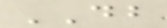DB
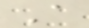A
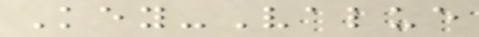Key-Value
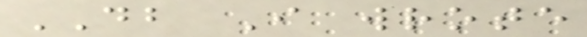DB I wrote
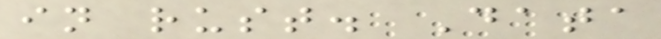in rust. Data
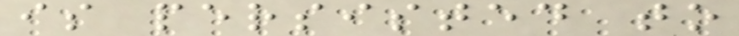is persisted to
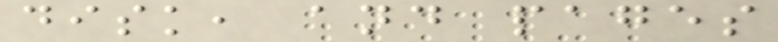disk, and pages
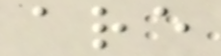are
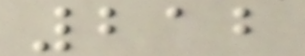212
